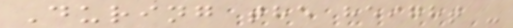During the height -
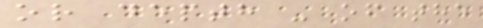or depth - of the
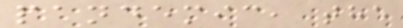pandemic, the
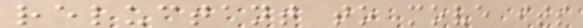reluctant to move its
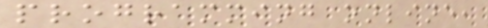programming online,
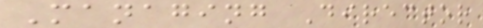Managing Director
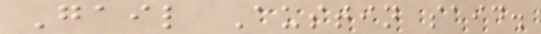Gail Austin said.
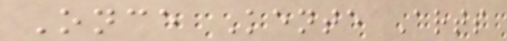Once Kente Arts
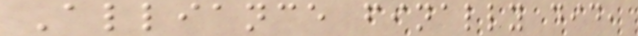Alliance finally did,
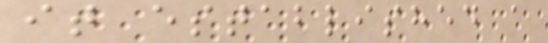it established a
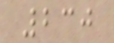230
